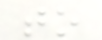to
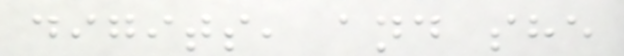digits, and she
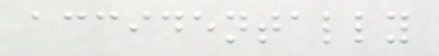accidentally
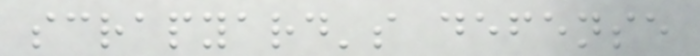scrapyard's defense
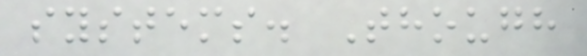systems. Though
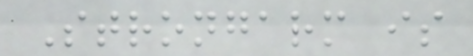Strongarm is
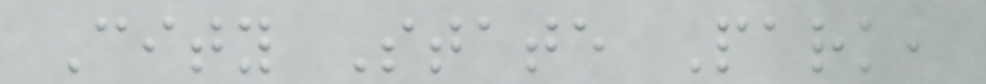City State Park,
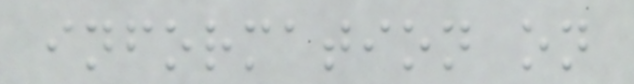information on
